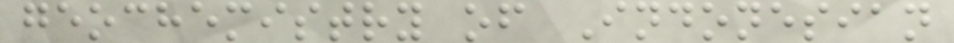geochemistry of Indonesian
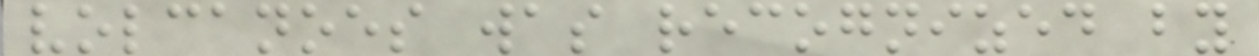volcanoes was recognized by
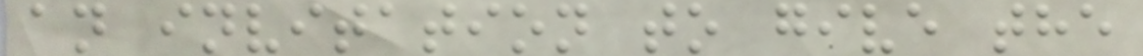an invitation to give the
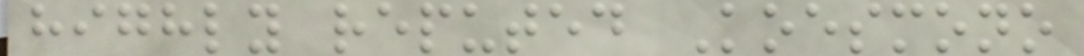highly reputed Koesmono
